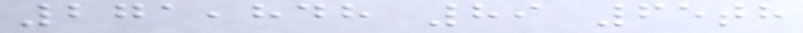271,848 89 65th
